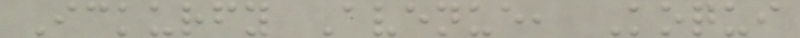Ickurfy Avenue, Koqui
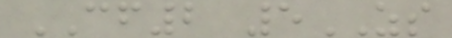CF2 5ZS
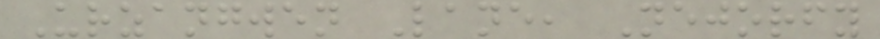Urzangwen Lane, Nejorfy
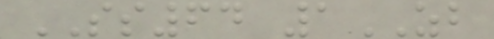SS64 1ZB
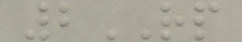2RP
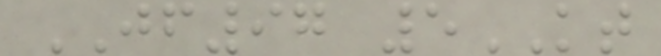JF97 5KT
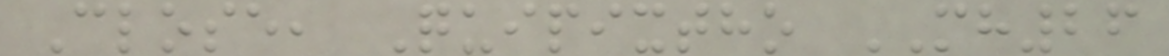Close, Quipixtho MH26
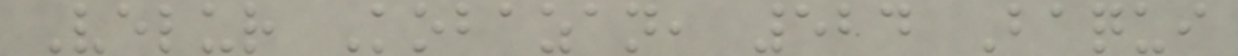Velur Kobazan, 524 Baqui
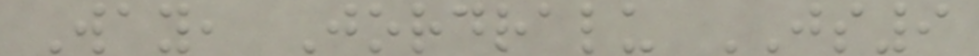Way, Jordralu JS9
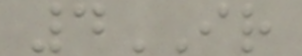4IR
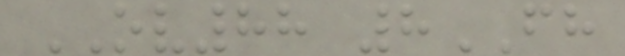OV88 8FH
